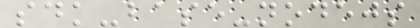sdk-base-nodejs
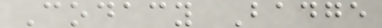Codacy Badge
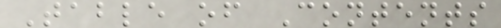Table of Contents
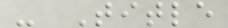- Title
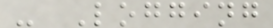- Logging
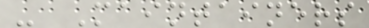- Maintainers
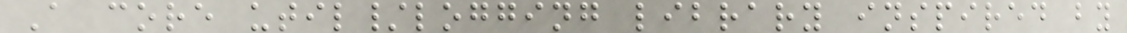A core util/logging library inspired by
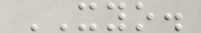XYO.
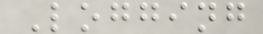Logging
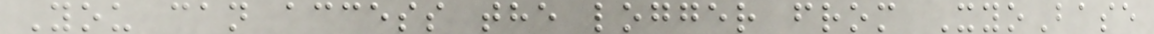You can access the logger from XyoBase
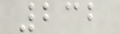232
